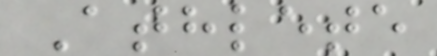Athlete
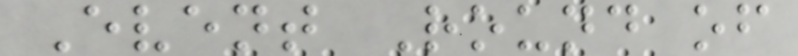Event Round of
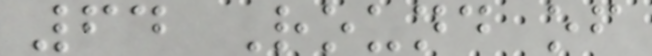64 Round of
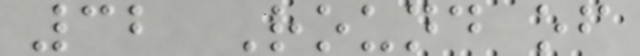32 Round of
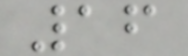16
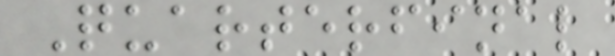Quarterfinal
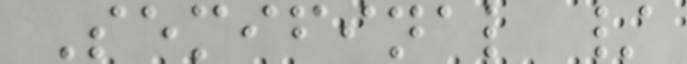Semifinal /
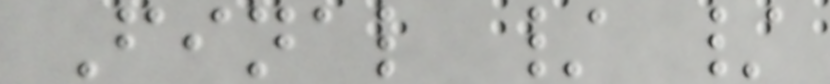Final / /
